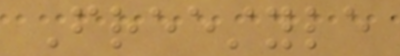Freestyle
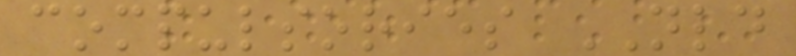compulsories NLD
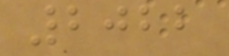2022
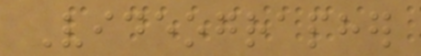Videographer
